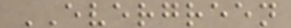EVERGREEN
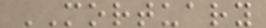MORTUARY
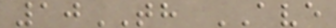10TH AVE
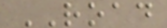ROAD
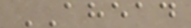AHEAD
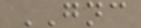GNC
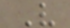V
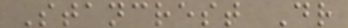Stancrest Dr
